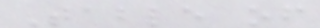Table of
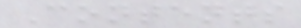Contents
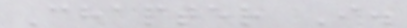Chapter I.
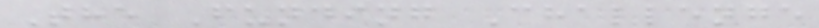The Funding Challenge
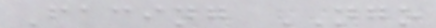Facing NGO
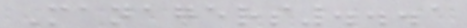Managers...1
